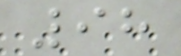98
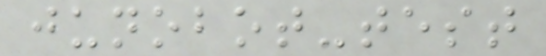junobot-test
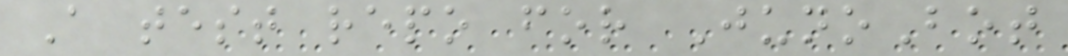A test repo for JunoBot
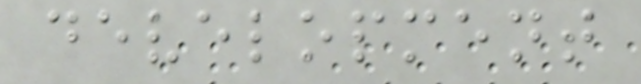development
